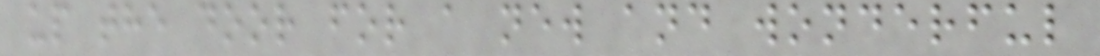up the door for a new and wonderful
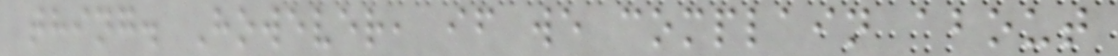thing. However, if we complain about
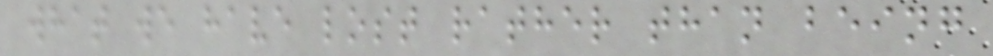what we have lost rather than being
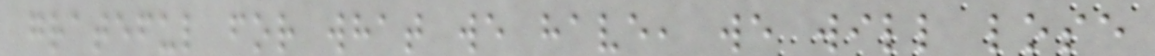grateful for what we have, we will lose
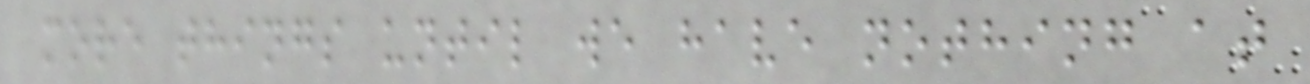more things until we have nothing at
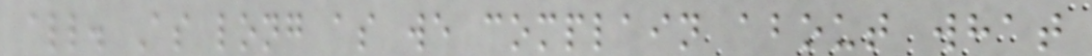all. As long as we complain about what
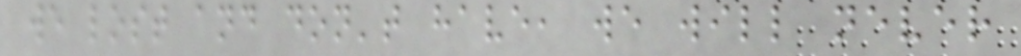we lost and don't have, we will never
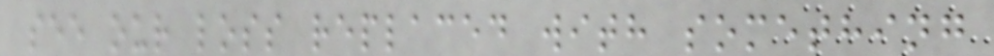see our loss replaced with something
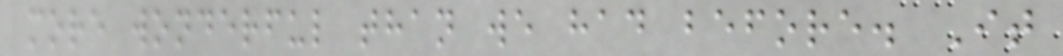more wonderful than we had before. It
